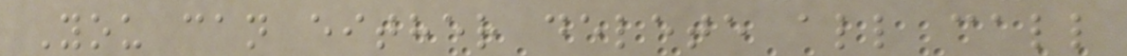You can either delete all call
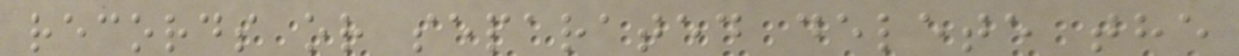records or separated delete the
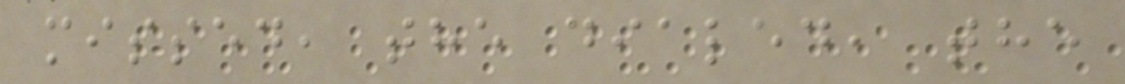missed, the dialed, the
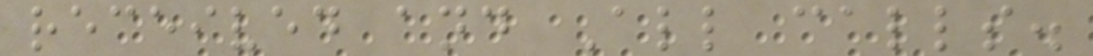received and All calls.
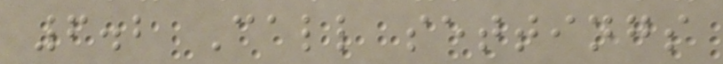6.2 Call settings
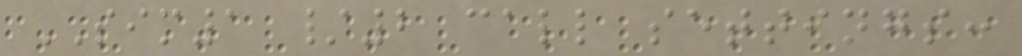SIM1 /2 call settings:
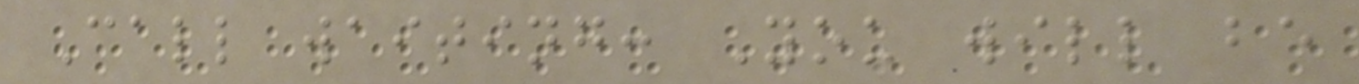Call waiting: You will be
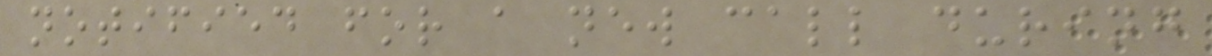notified for a new call during
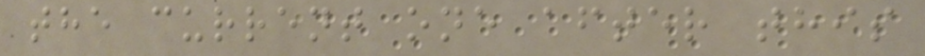the current one after this
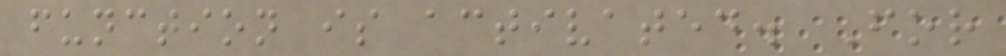function is activated. For
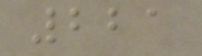221
